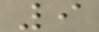9
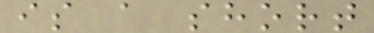is a short
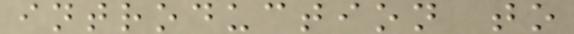introduction to
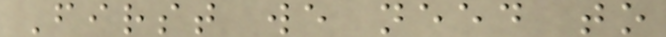First we need to
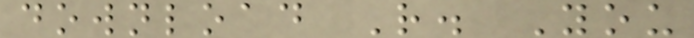download R. You
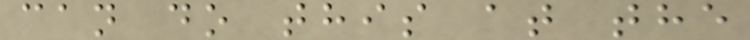can do this at the
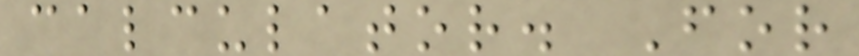calculator. For
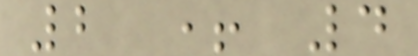2 + 4
